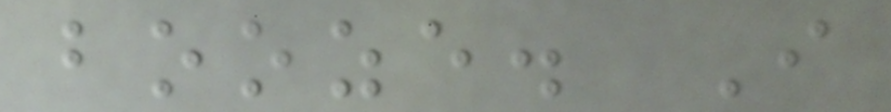booze. I
